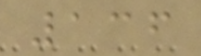136
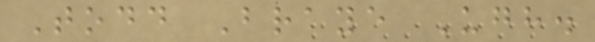Todd Braye Ugh.
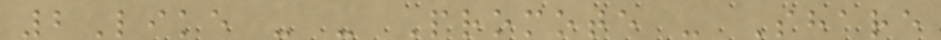2Like - - Promote - Share
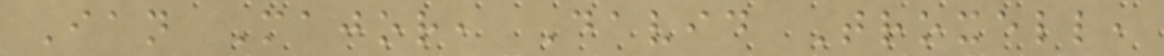Ian Major, David Troxell,
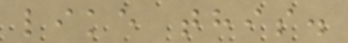like this.
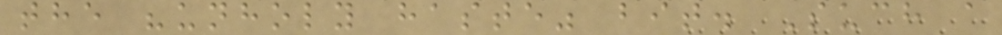the "unholy haste" bit. Such a
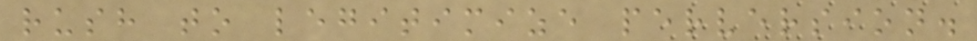rush to legitimize perversion.
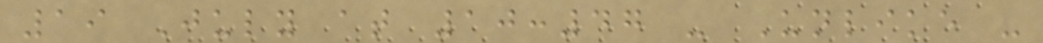19 July at 10:47 - Unlike -
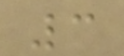3
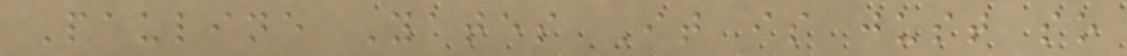Pauline Yates It is just so
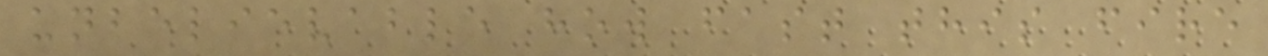unbelievable how fast this fire
